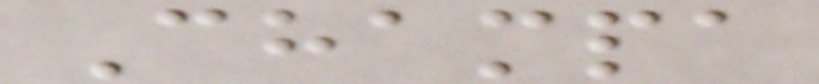Champa
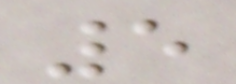5
